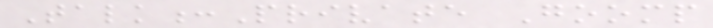Talk:Private Goomp
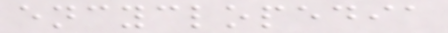encyclopedia
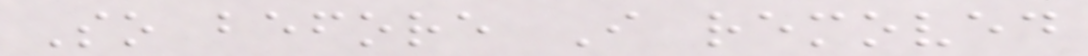So before I removed
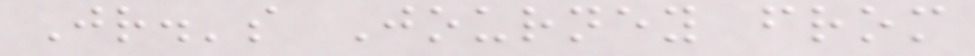Jr.'s Journey from
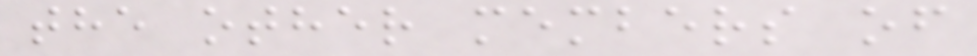the other members of
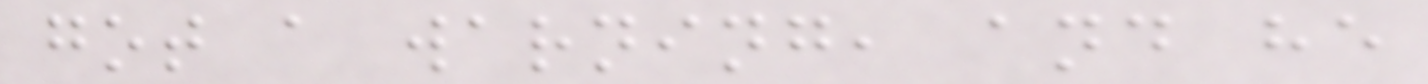got a warning, and he
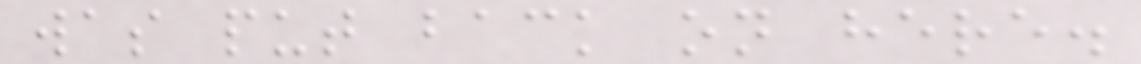was put back on here.
